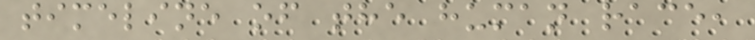timeline of the human race,
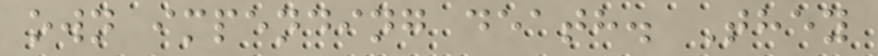own impending death. They
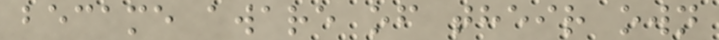became aware of their own
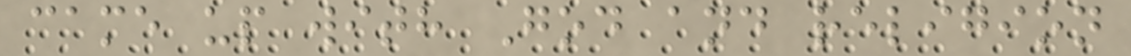came up with God and religion
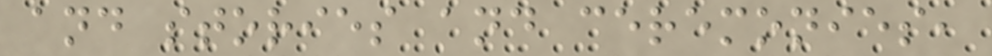and stories and ceremonies,
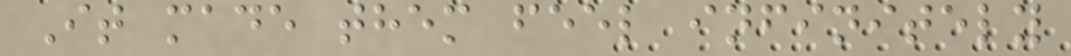It made them feel infinitely
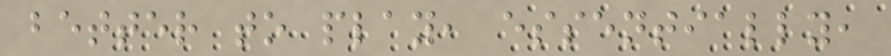better to play, essentially,
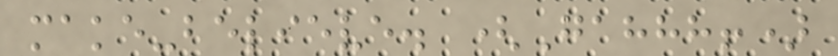make-believe. (Gahhh!)
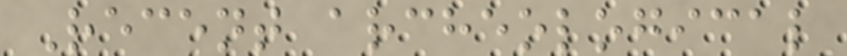Recent archeological
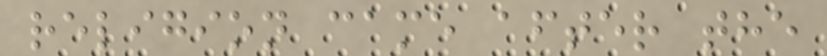religion came after the
